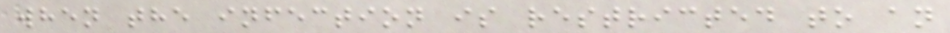when the infection is restricted to an
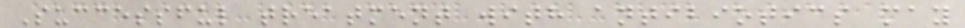Successful treatment with antibiotics may
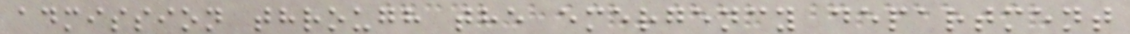admission through the emergency department
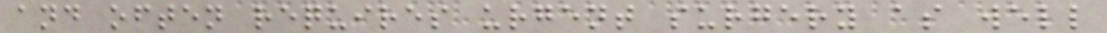and often requires urgent surgery as well
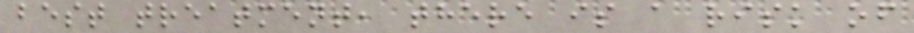best treatment, there is a risk of
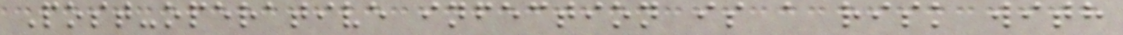Post-operative infection is a risk with
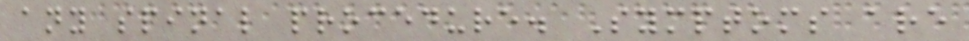any spinal procedure. Symptoms are
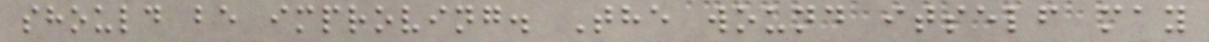should be improving. The wound itself may
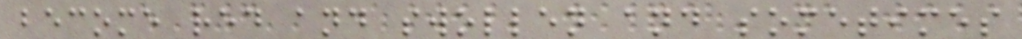become red and swollen and sometimes
